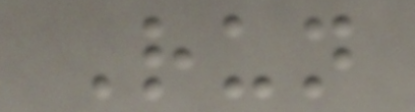Run
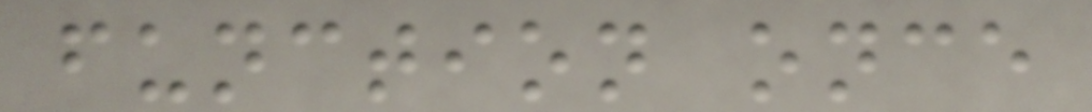function once
